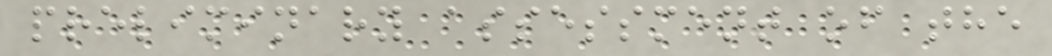preliminary assessment of the
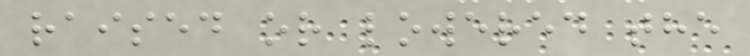raised or lowered the
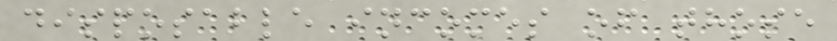disposable incomes of those
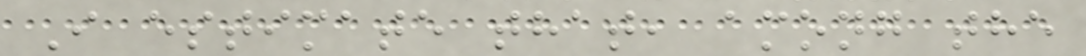I estimate that, among the
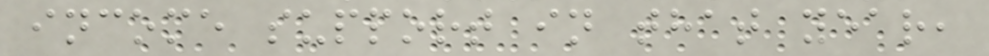income support in that year,
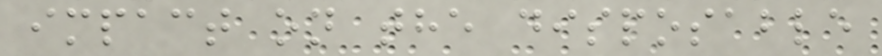impact on the disposable
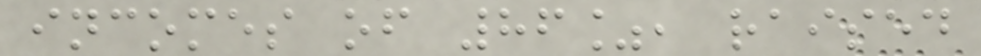incomes of 86%, raised
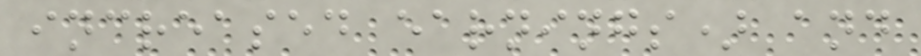increased earnings) and
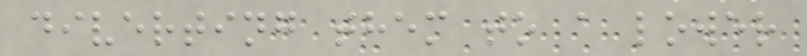diverting them to a lower
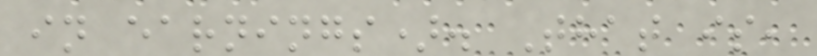in earnings). That is,
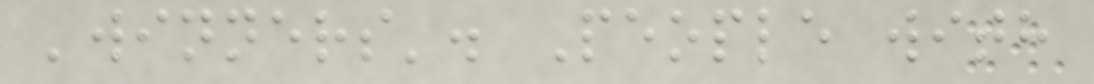'winners'. People with
